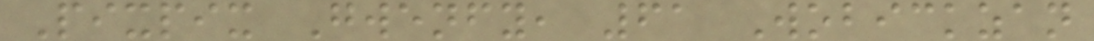Pixpix Gwenfy, 61 Wobickzan
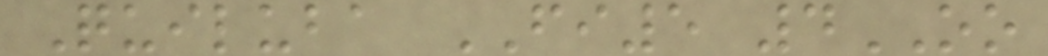Quiluba FI5 4OO
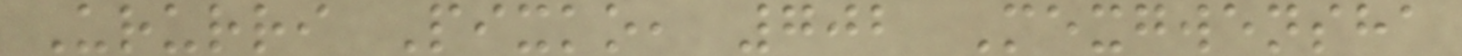Ururri Pixko, 702 Mexgwensha
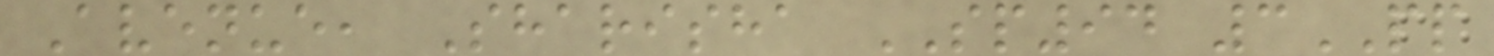Avenue, Sharisha SP94 3PP
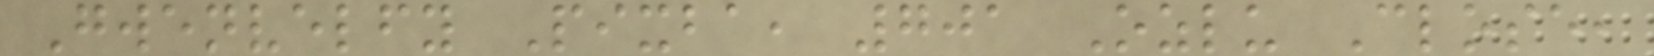Gwenvelfy Pixba, 701 Ozlu Close,
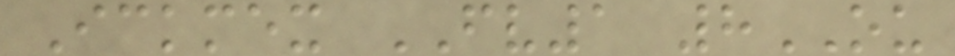Ickmex FV1 8OU
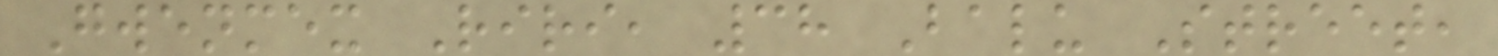Gwenmex Riri, 38 Balu Street,
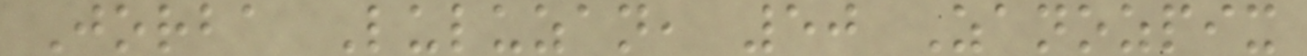Jorba Luluzan, 50 Zanozpix
